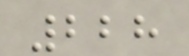228
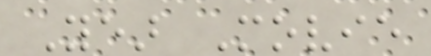Year Movie
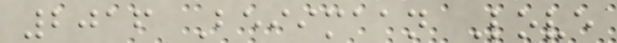2016 Beiimaan Love
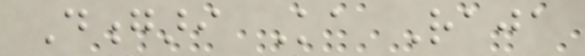Dongari Ka Raja
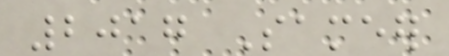2017 Sameer
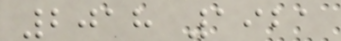2018 1921
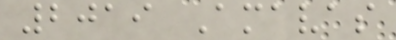2019 Amavas
